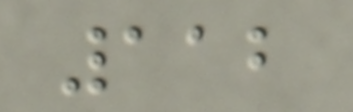112
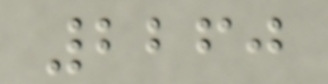2260
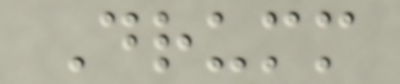Drumm
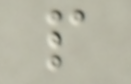p
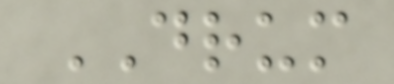DRUM
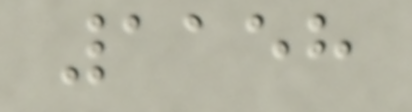1158
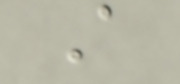A
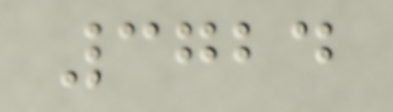3724
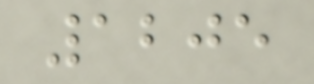1205
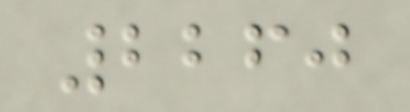2260
